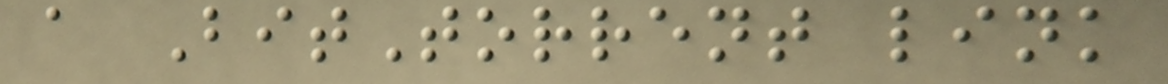a BitTorrent link
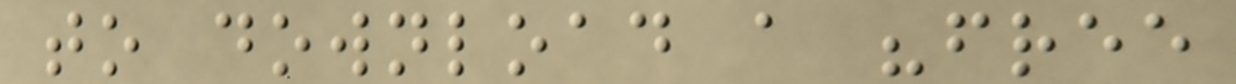to download a "free
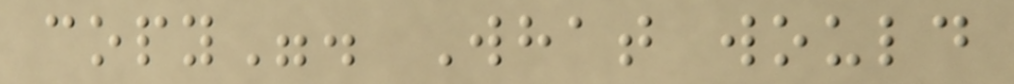copy". What would
